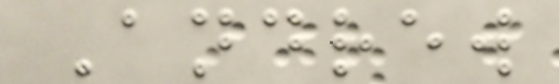Andrew
